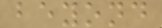beyond
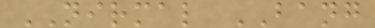NIRMAL BANG
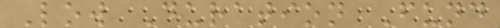Low Duration Fund
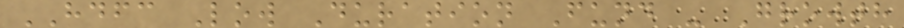HDFC Low Duration Fund - Growth
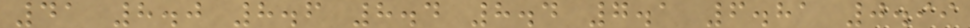41 8.0 8.6 8.4 8.4 7.1 6.81 0.99
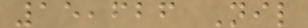15,626 Nil
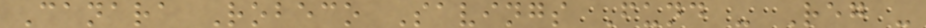Canara Robeco Savings Fund - Reg -
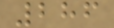286
